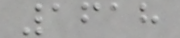1618
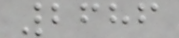2686
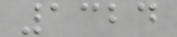1324
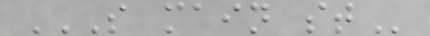S MAIN ST
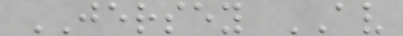JERSEY AV
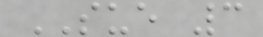SUE 3
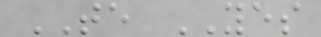TE YES
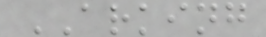ARKING
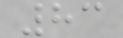83
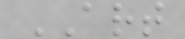ART
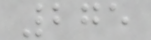275
